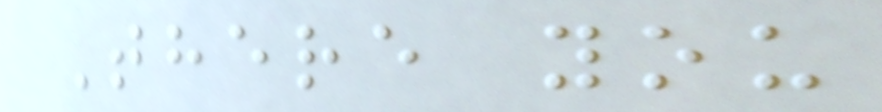There you
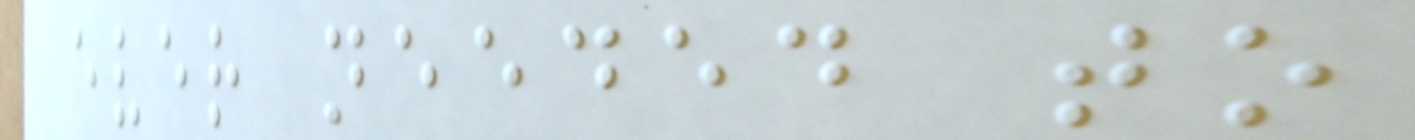ever needed to
